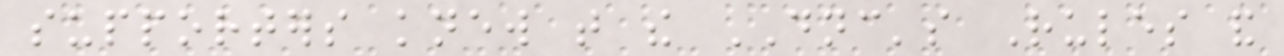supporters knew that the DNC's Rules and
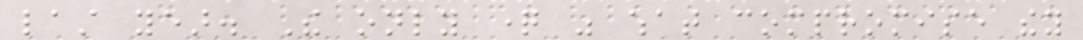last year. The only question was what compromise they
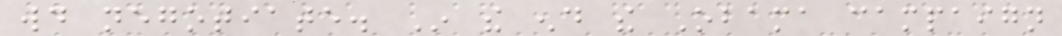would negotiate. In the end the Obama campaign
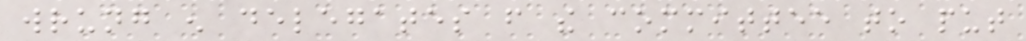wrung enough delegates from the committee to put
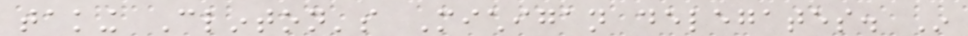taking Clinton's Michigan delegates. In
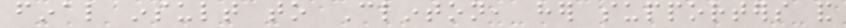final insult to Clinton, her supporters and
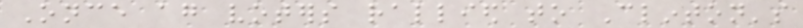Once again voters rallied to Clinton's
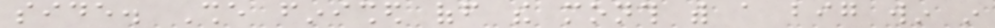side. She finished off the month with a big win in
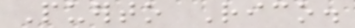Puerto Rico.
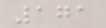171
